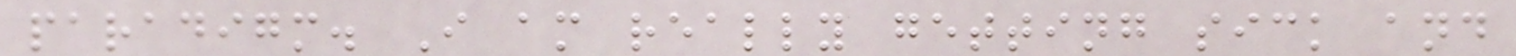paradigm. I am really getting sick and
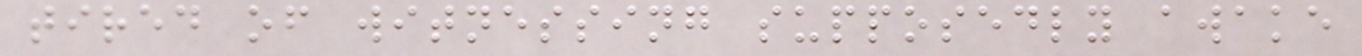tired of witnessing supposedly awake
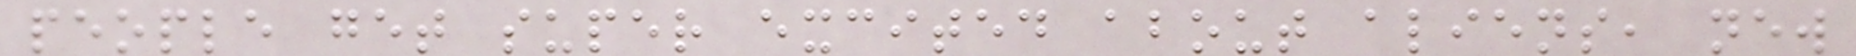people get super excited about aliens, new
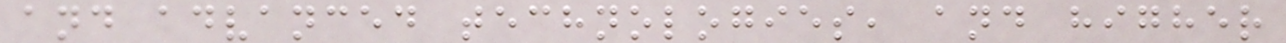and advanced technologies, and higher
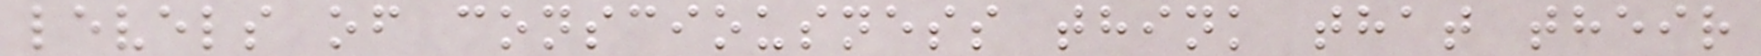levels of consciousness think that their
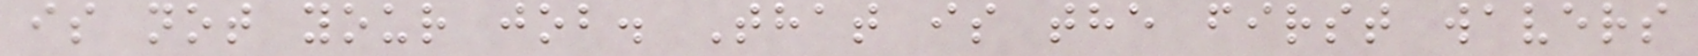is not your job. That is the first wavers
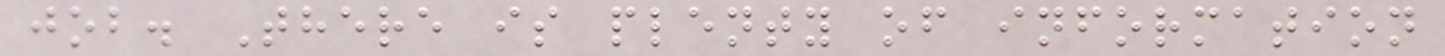job. There is plenty of information
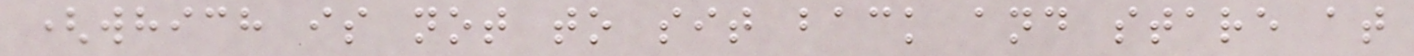(which is not to sit back and stare at
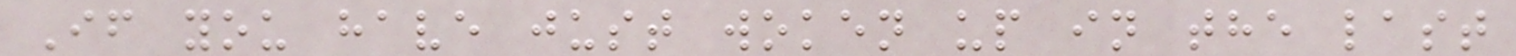If you have just woken up in the last
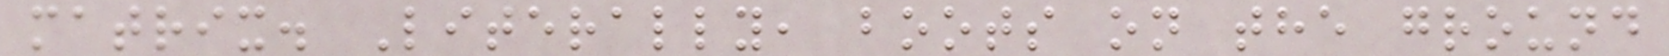matrix. Literally, boots on the ground
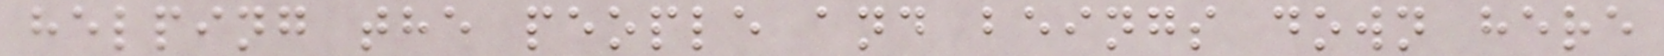helping the people and beings down here
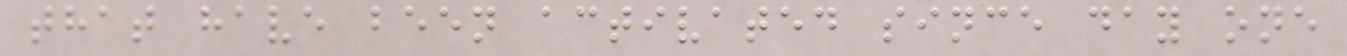that have been activated since day one
